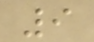9
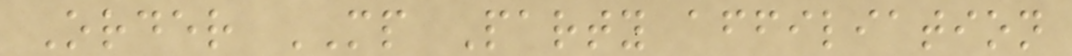Order MP Party affiliation
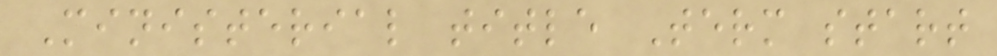Ministerial title Term start
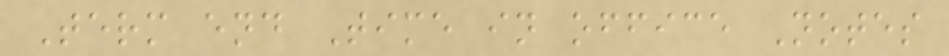Term end Time in office Notes
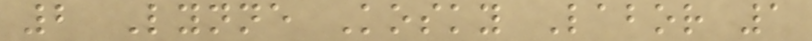2 Lynne Kosky Labor 1
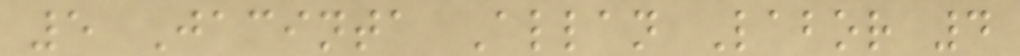5 Jacinta Allan Labor 4
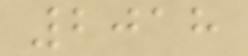2018
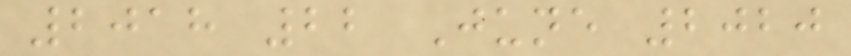2018 22 June 2020
